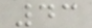43
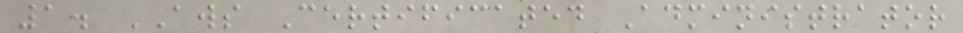1. AWS Certificated Administrator
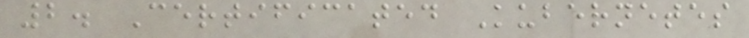2. Certificated Kubernetes
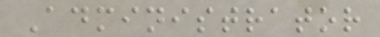Administrator
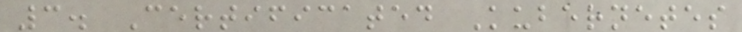3. Certificated Kubernetes
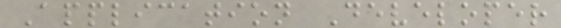Application Developer
